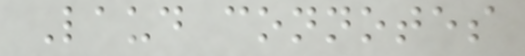Laud connotes
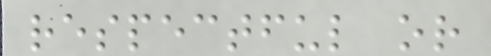respectful or
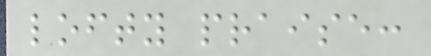lofty praise:
